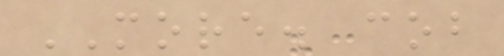MORE. cob
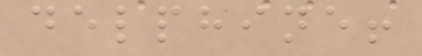delphine!
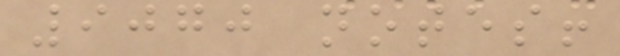9070 notes!
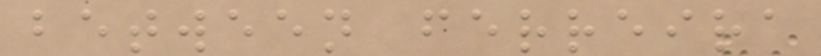between ferreira
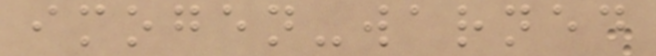imogen-warned
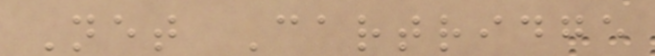Net Cartridge
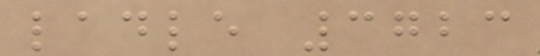ladle 3723
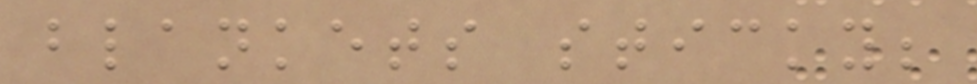blankets sticky;
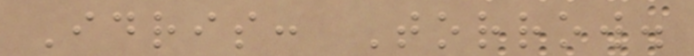Idris: Torrow.
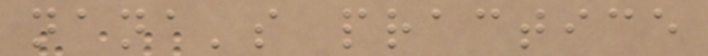nana's practice
